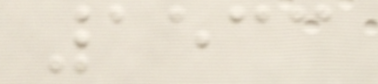1533
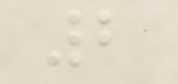2
